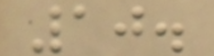10.
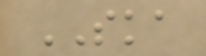SKA
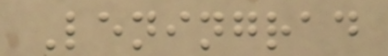Leningrad
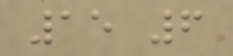15 6
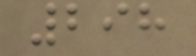298
